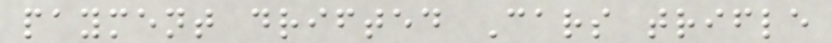payment drifted Cars trifle
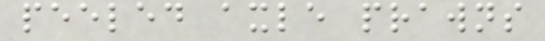peeled axle prawns
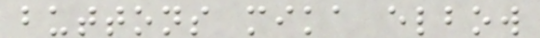buttons mika elbow
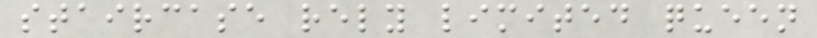staircase rely limited queen
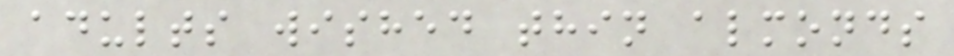adults wished thin almonds
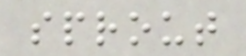sprout
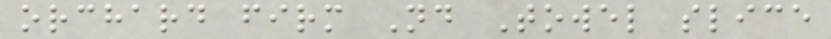orchard firm Nd Towel slice
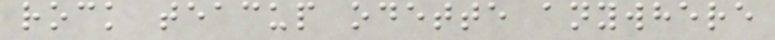rock teacup odette anywhere
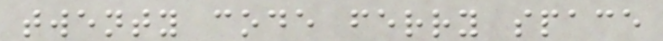twenty code ferry space
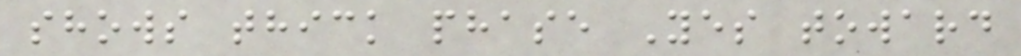shows thick phase Yes toward
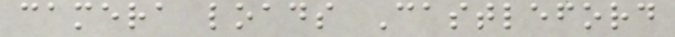camera loads Castleford
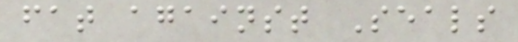fat against Seals
